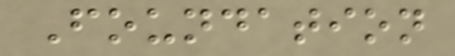Foundation
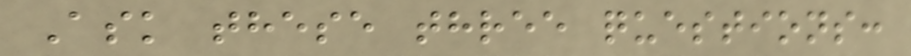Ask these three questions:
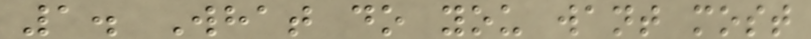1. What do you want most
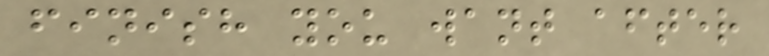finish you want after
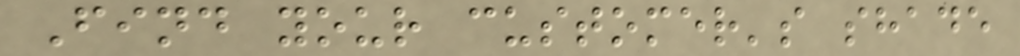Find your customer's shade
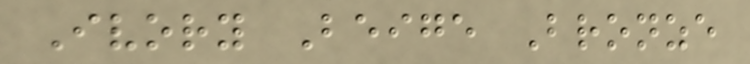Ivory Beige Bronze
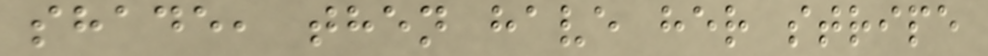shade, then have her stripe
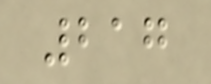217
